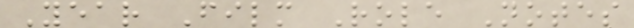Year Film Role Notes
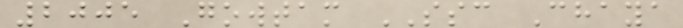2005 Gowtam SSC Chaya
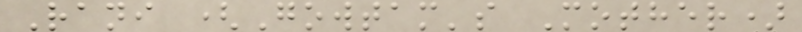Rani (Gowtam's Mother)
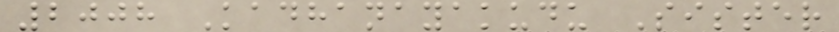2008 Kadhanayakudu Sister
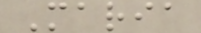Maria
